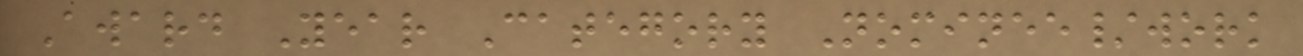Award Year Category Nominee/work
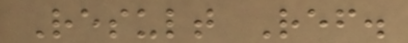Result Ref.
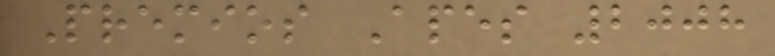Premios Apes 2008
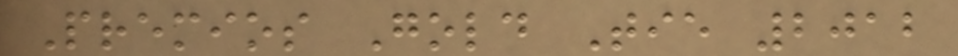Premios Gold Tie 2012
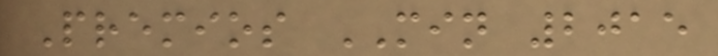Premios MIN 2015
